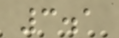3.1
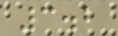3.2
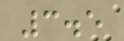3.5
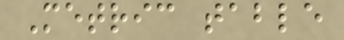Metric table
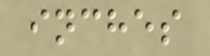inches
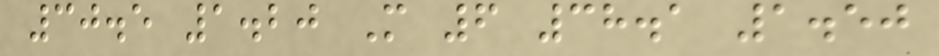30.5 1.20 M 6 38.1 1.50
